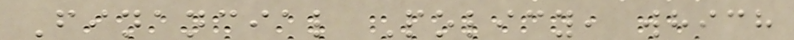Financial Policy, which
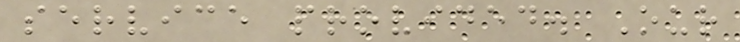service provided. Our
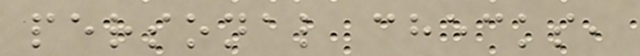personal checks,
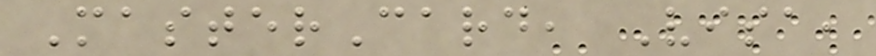MasterCard, Visa,
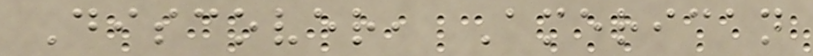Discover, American
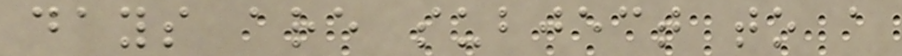days are subject to a
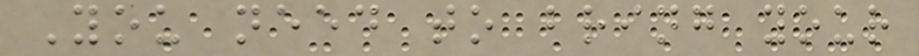You need to bring your
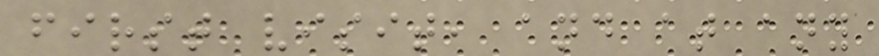first visit, and at any
